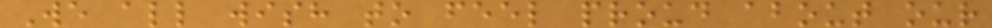We all wish to feel proud about our
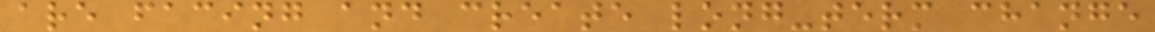are facing and create long-term change
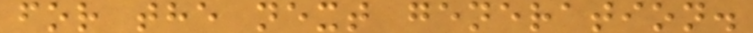for the next generation.
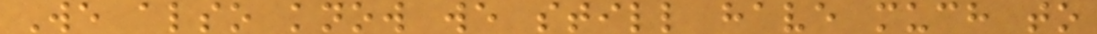We also know we still have much to
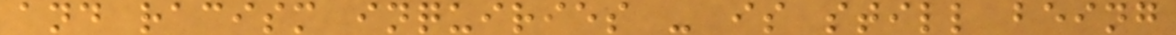and racism inquiries - is still being
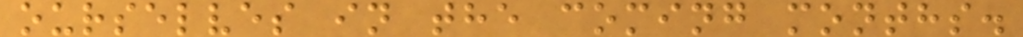ourselves in the coming months.
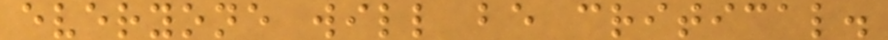everyone will be critical.
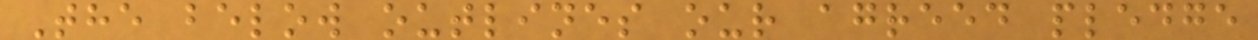The below outlines our agreed pledge
